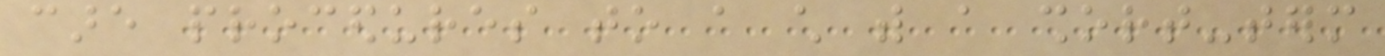care procedures to a child with a short-term
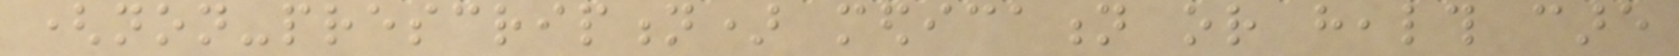(non-prescription) medication or health care
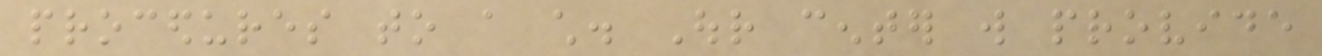procedures to a child. Our center will provide
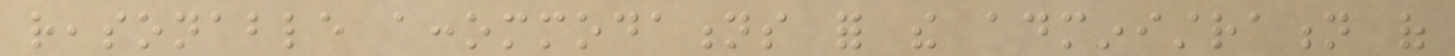reasonable accommodations for the administration of
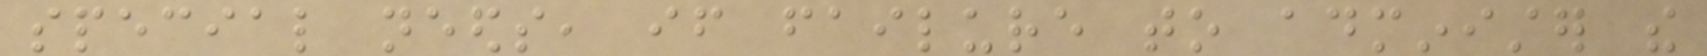special needs, if failure to administer the
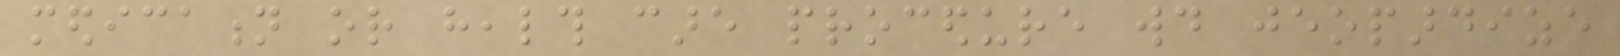medication or health care procedure would jeopardize
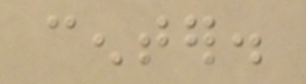center.
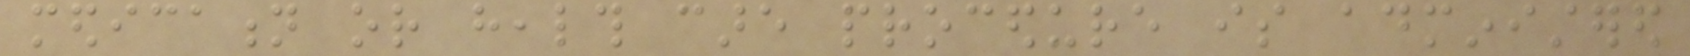medication or health care procedure is administered
